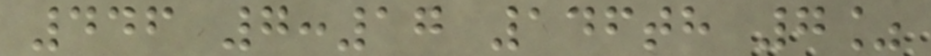446 7:17 146th 7%
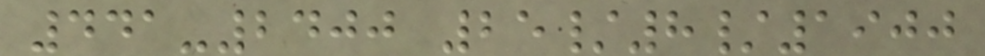441-2400 25/8/1900
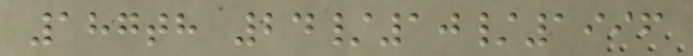187th 24/10/1996
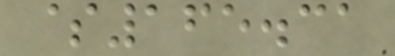$165.31
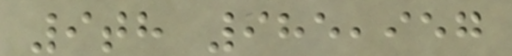9th 985,957
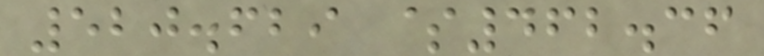520.629 $462.36
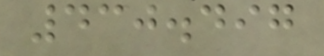430.497
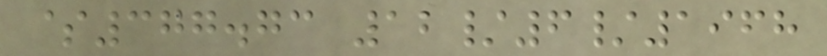$377.73 12/6/1968
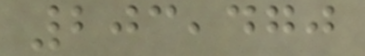203,470
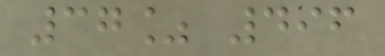37% 496
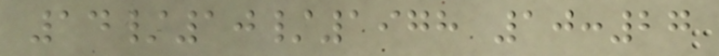14/10/1978 10:27
